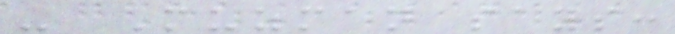- Muzman says:
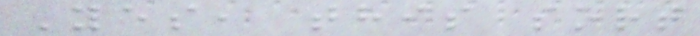Yes, this sort
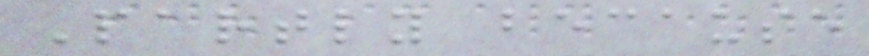Partly because
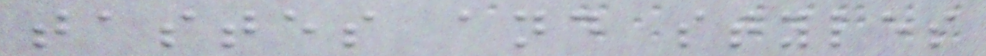tastes and styles
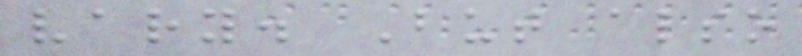vary. But also
